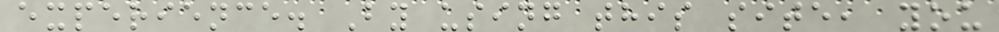experience. By using this site, you
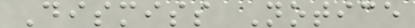Dismiss Notice
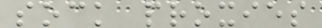sock proxies
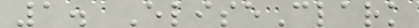1. EliseClark
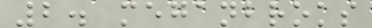2. meganbroks
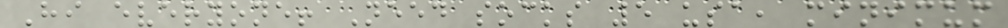Hi everyone! Need socks 5 usa, minimum
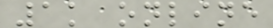1k online
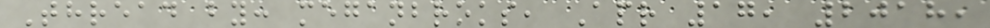Thread by: meganbroks, Apr 17, 2018,
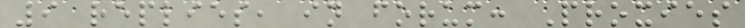9 replies, in forum: Proxies
